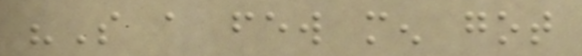"So a few men got
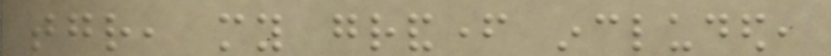together, my grandfather included,
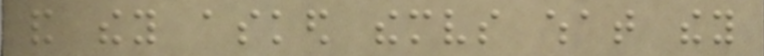and they asked themselves what they
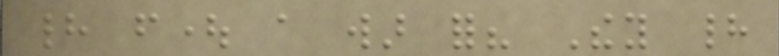had fought a war for? They had
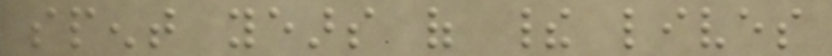spent years of their lives
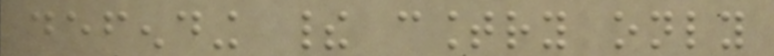defending their country only
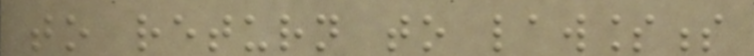to return to lawlessness
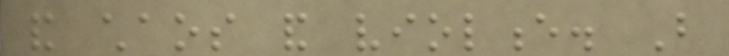and chaos and violence. But
